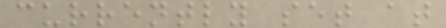currently set at
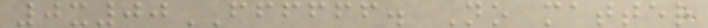0x00FFFFFF. No matter
